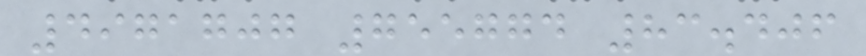4971707 755774 83.406
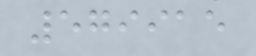579915
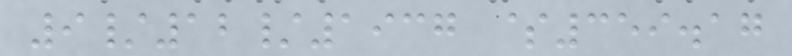9/12/1937 $359.17
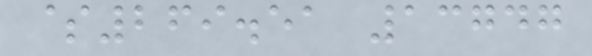$269.51 13747
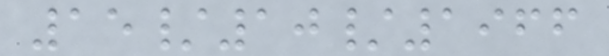15/10/1966
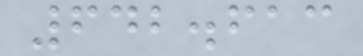642.613
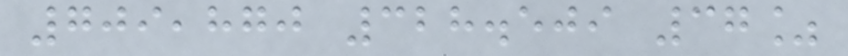709,870 328.509 37%
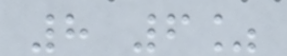8 6%
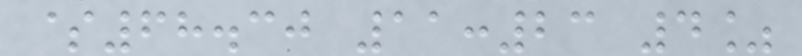$68.30 11:23 4%
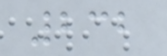232
